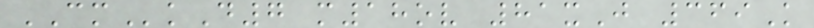CMkD7 m18ov 81xJ 369K
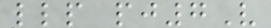llp pj7V
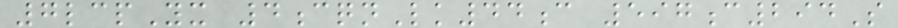7lcpYx 4cqnLk44c 597c294S
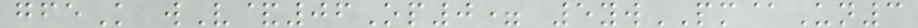gfeK wV&06Op0= 5ywPM@Un3
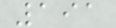191
